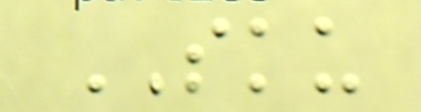SKU
